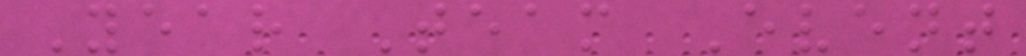Year Team Event
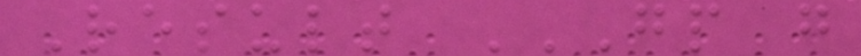Result GP G
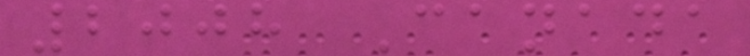2008 Canada
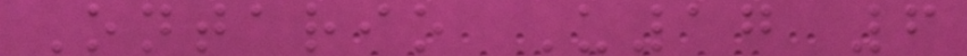Ontario U17 6
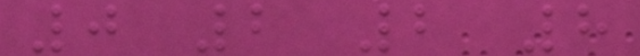0 2 2 8
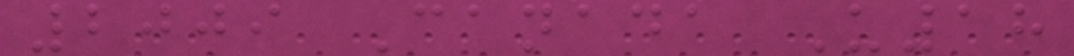2009 Canada U18
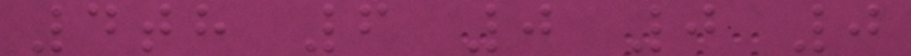4th 6 0 0 0
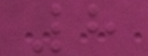8
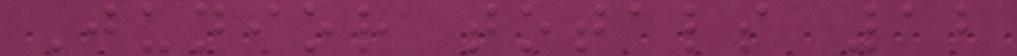Junior totals 12
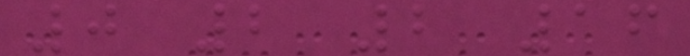0 2 2 16
